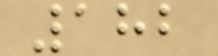182
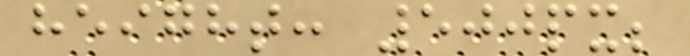height: 500px;
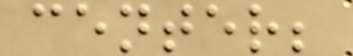center;
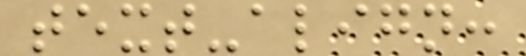text-align:
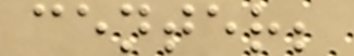center;
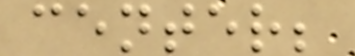center;
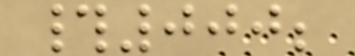#000;
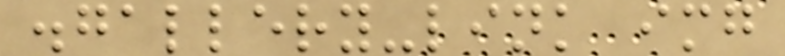.gallery-link img
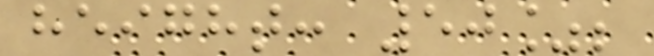height: 50%;
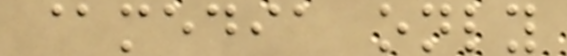@media only
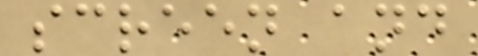screen and
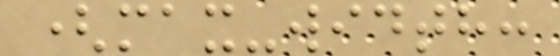(max-width:
